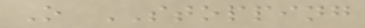O STOPPING
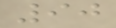90
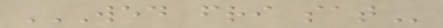WED FRI SAT
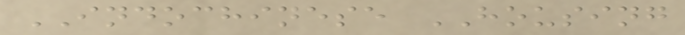INDOCHINESE HOUSING
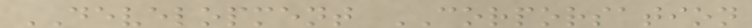DEVELOPMENT CORPORSATION
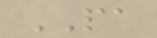PA
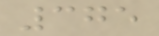375
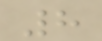8
